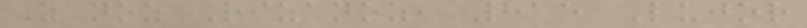Zanoz Rizanoz, 815 Lujor
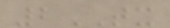2TX
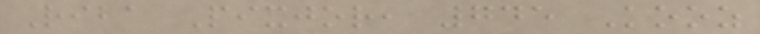Riba Pixjor, 745 Kooz
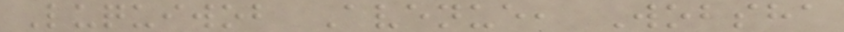Luquiwob Avenue, Wobsha
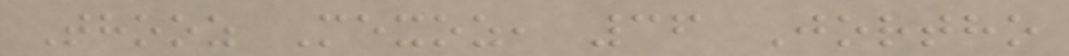Thooz Mexoz, 36 Jortho
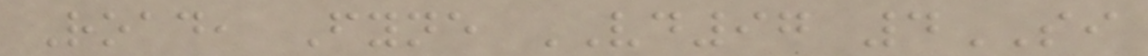Road, Fyne VD97 4SI
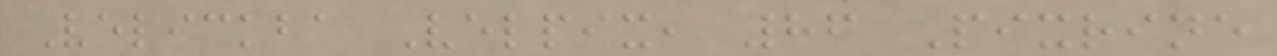Velickba Velpix, 86 Pixrine
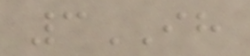3IH
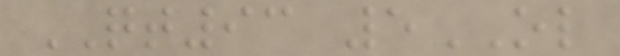QT93 5OL
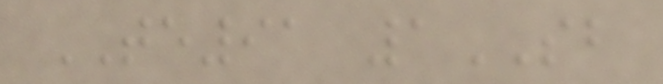TE91 1SB
